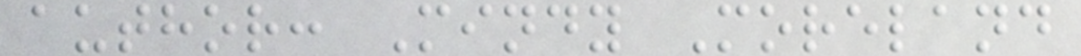author: Mindy Moreland
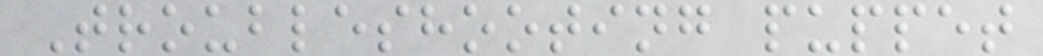Troubleshooting puppet
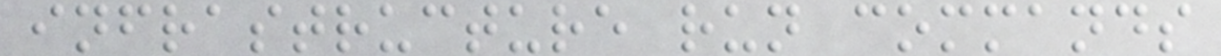infrastructure run commands
